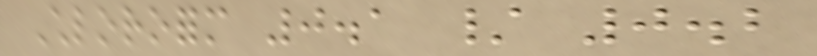Chloroform 0.1 / 0.2
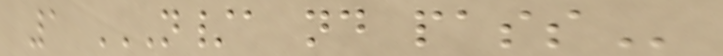1 N/A ND PASS
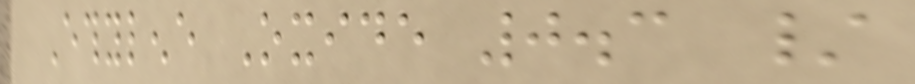Ethylene Oxide 0.3 /
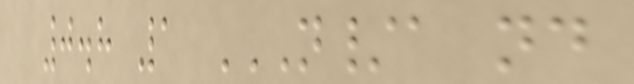0.8 1 N/A ND
